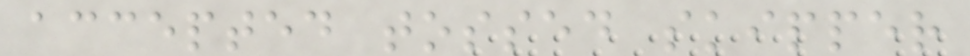accepted tossed skipper
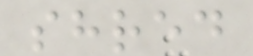shred
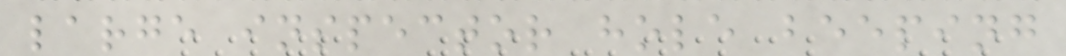large inspector hole beeping
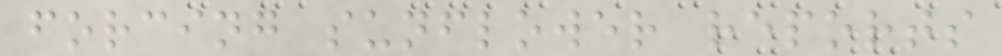forcing sunflower reports
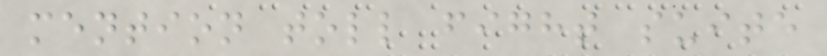mention toll fight suite
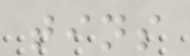tins
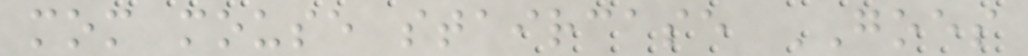mom mouse staircase GOES
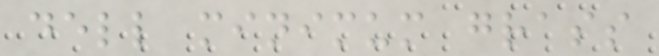dell minimum grass
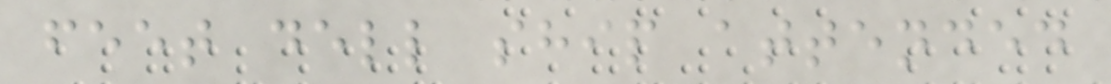feet dell ship attended
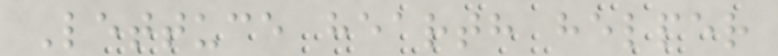Lettuce hearth helper
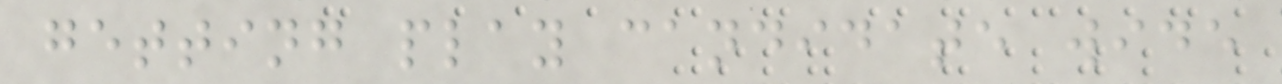getting play candidate wide
